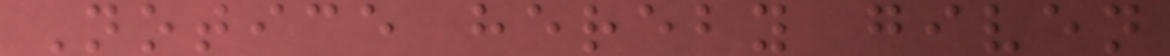Notice hereby given
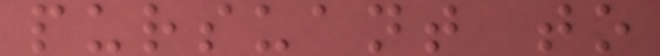pursuant to
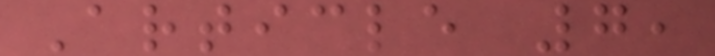Article 7,
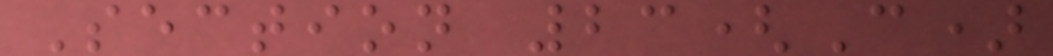Section 23(C)
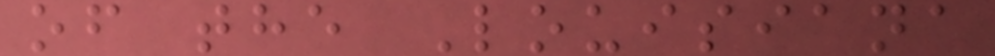of the Louisiana
